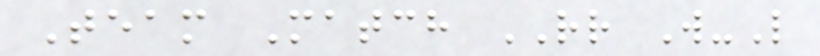Team Match RR W-L
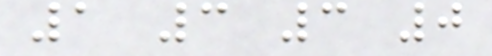1 3 3 0
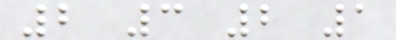2 3 2 1
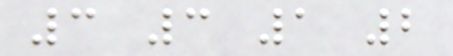3 3 1 2
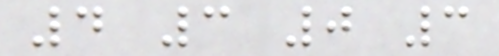4 3 0 3
